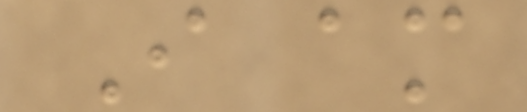I am
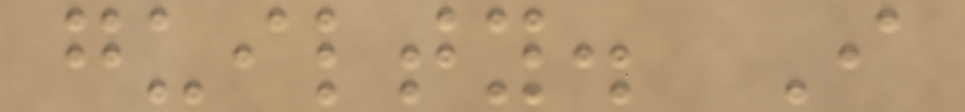guilty. I
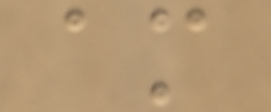am
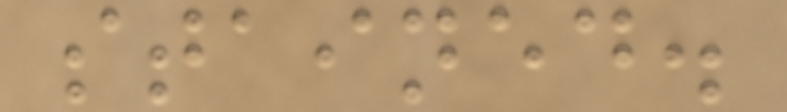stained.
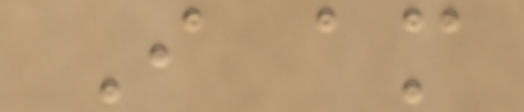I am
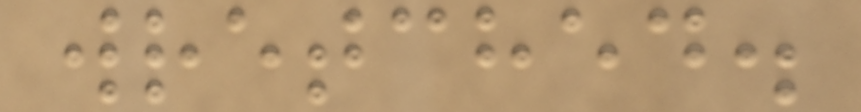wretched.
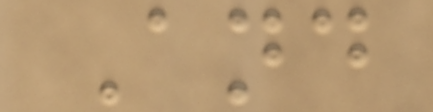And
